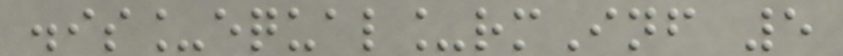.is_equal_rmInf 5
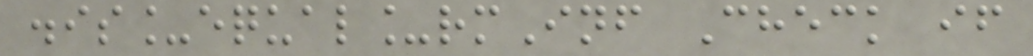.is_equal_rmInf Check if
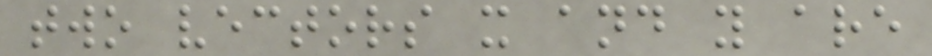two vectors x and y are
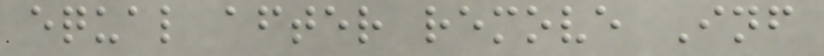equal after remove Inf
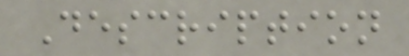Description
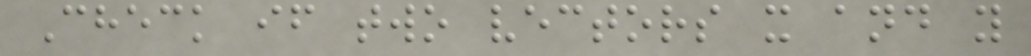Check if two vectors x and y
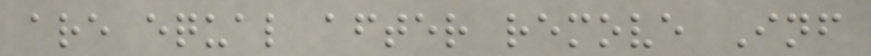are equal after remove Inf
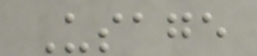Usage
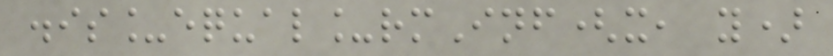.is_equal_rmInf(x, y)
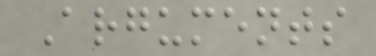Arguments
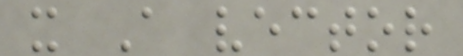x A vector
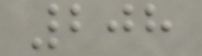208
